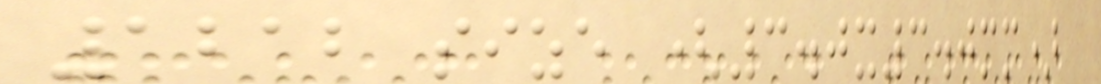1212 size (3.0x3.0mm)
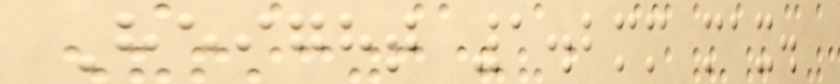Height 1.2mm max.
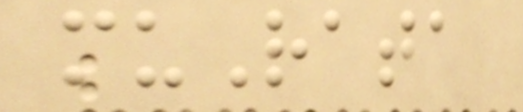muRata
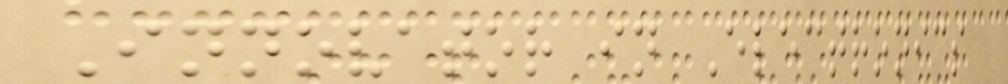Innovator in Electronics
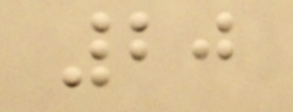20
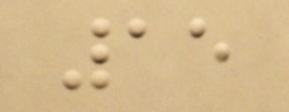15
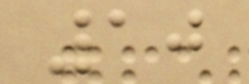10
